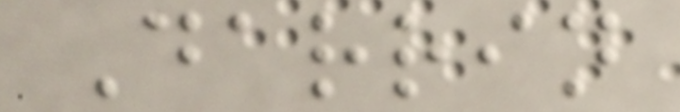Darrin
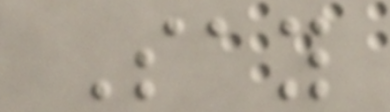Say
